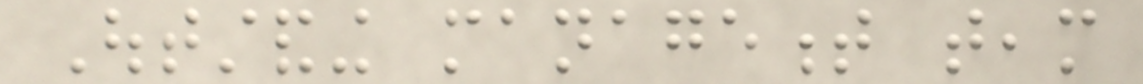Outstanding management team
